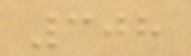308
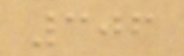306
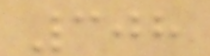308
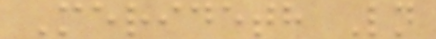Merideth Ln
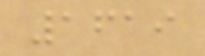1619
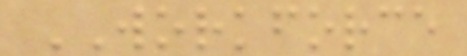WORKFORCE
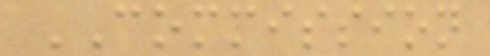COMMISSION
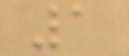1
